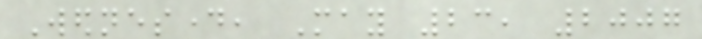Wednesday, May 23, 2007
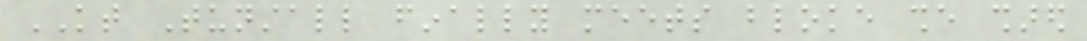KT Tunstall finally meets bloke she shared
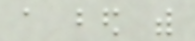a bed with
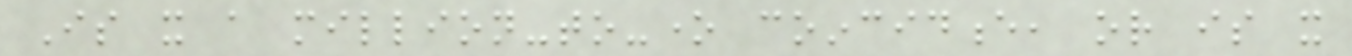Is it a million-to-one coincidence, or is it
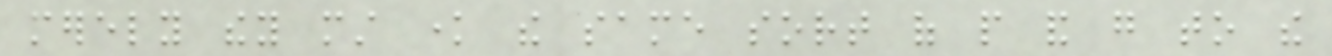merely they must know the same sort of people and go to the
